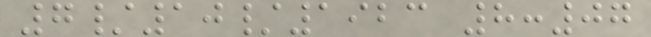7/10/1923 8:07
